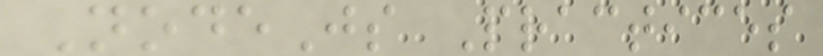NodeJs Practices
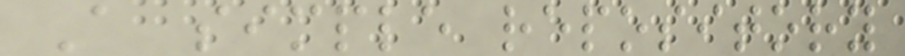A simple repository
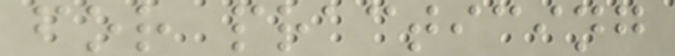for practicing
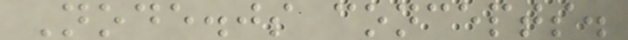Node.js concepts.
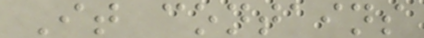It contains
